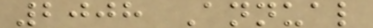2008 Annual
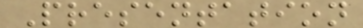Presentation
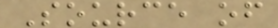Source of
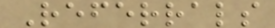Referrals
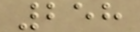258
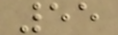55
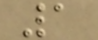1
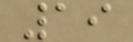19
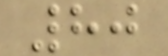80
